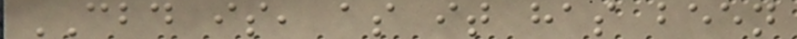CBD is, as it has been
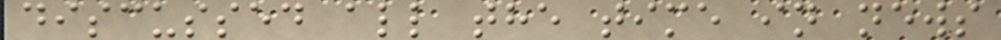discussed all the time in news
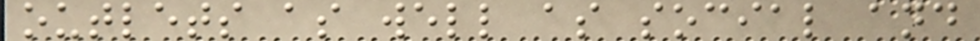outlets as well as social and
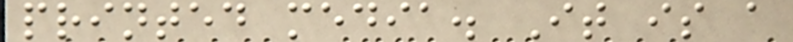printed media. It is a
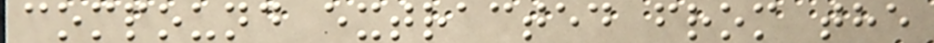compound extracted from the
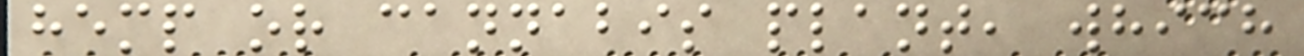hemp or cannabis plant, which
